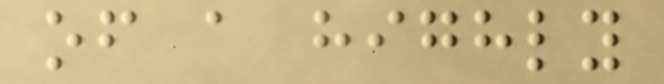of a highly
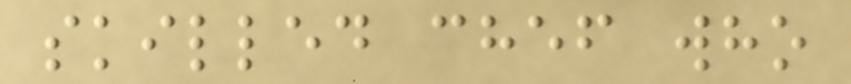skilled chef who
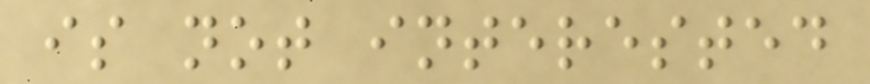is not interested
